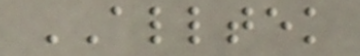ALLTEK
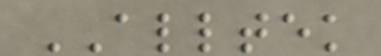ALLTEK
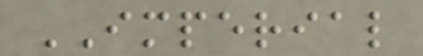IMPERIAL
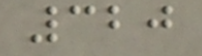320
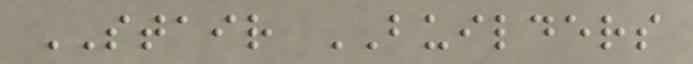STAIR BUILDERS
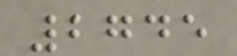2745
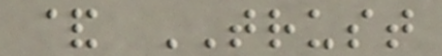& TRUST
